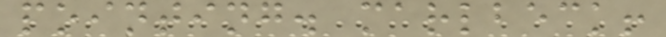pointing. marlbeck!
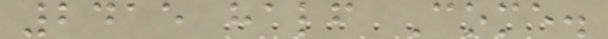2415 half Come.
